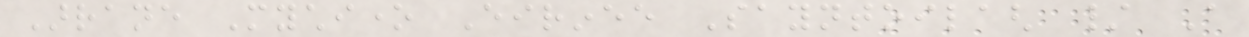Arrane Mychione Eirinee Sayntoilagh / A
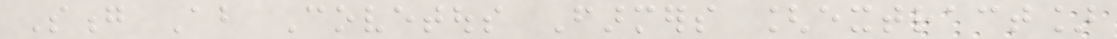Song About Covetous Farmers [extract]
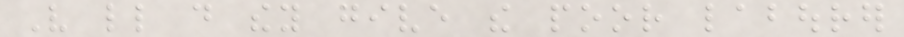Very little do they give the poor labourer
